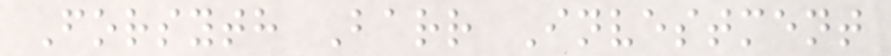Forsyth Barr Investment
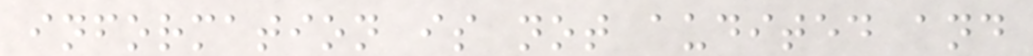information is not audited and
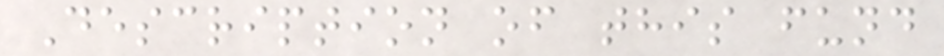Description of this fund
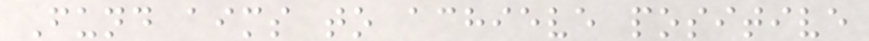Fund aims to achieve positive
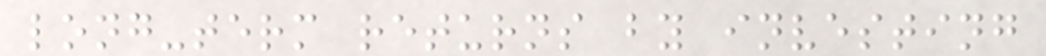long-term returns by investing
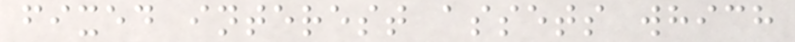fixed interest assets which
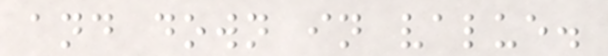and down in value.
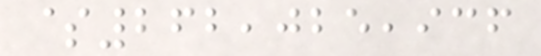$262,025,936
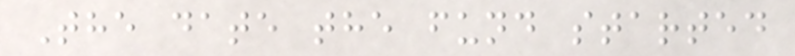The date the fund started
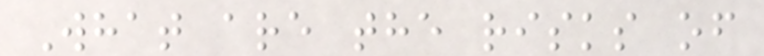What are the risks of
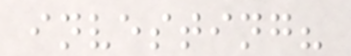investing?
